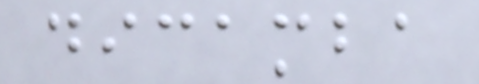dicamba
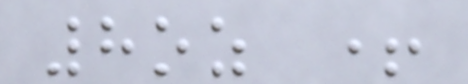8oz +
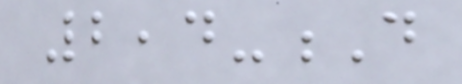2,4-D
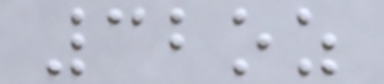32oz
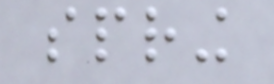spring
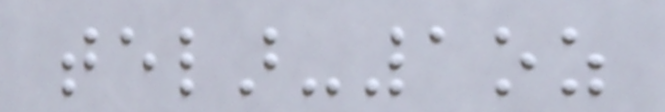telar-1oz
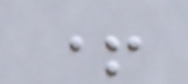+
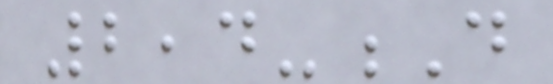2,4-D
